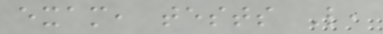exam, tests L,
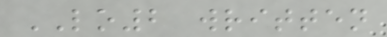LO2 written
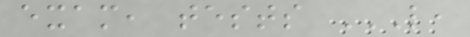exam, tests L,
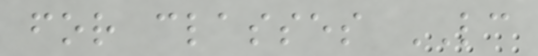for classes LC
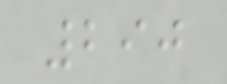290
